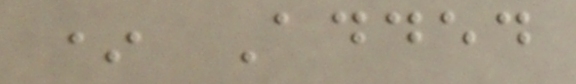* Added
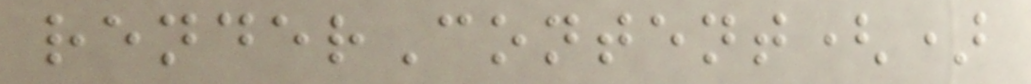renderContent()
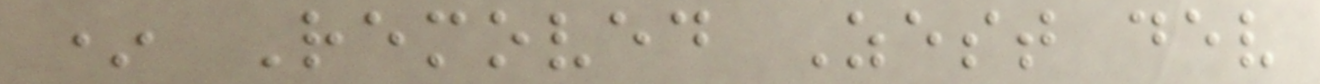* Removed Zest dev
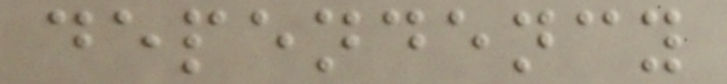dependency
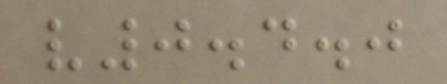v0.4.0
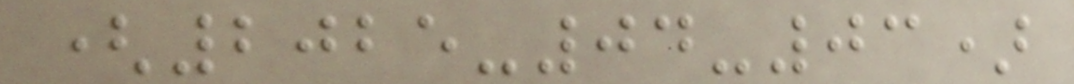(2025-04-03)
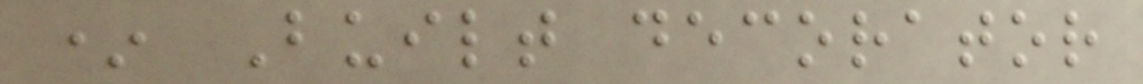* Built decorator
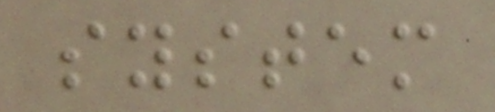system
